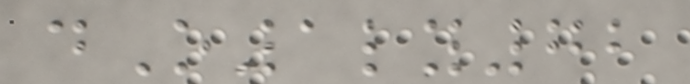dO1ly72
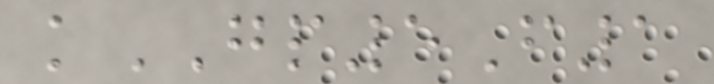kGP5F1
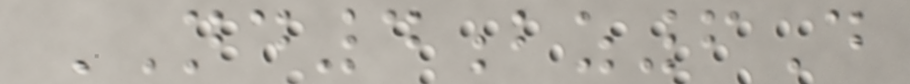ND4bz6D
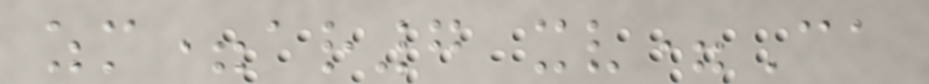zm=ar7 xv=Ca
